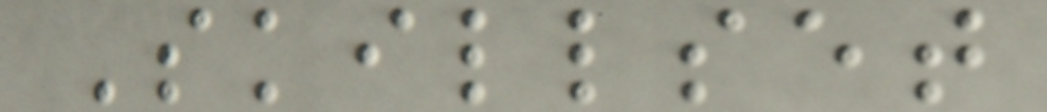Skillset
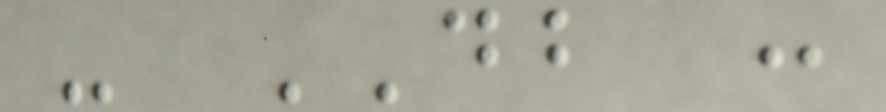- DB :
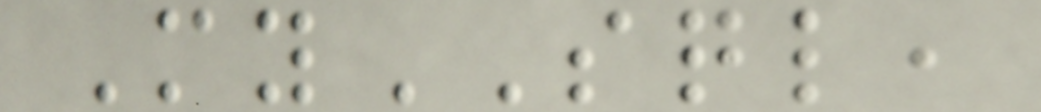MySQL,
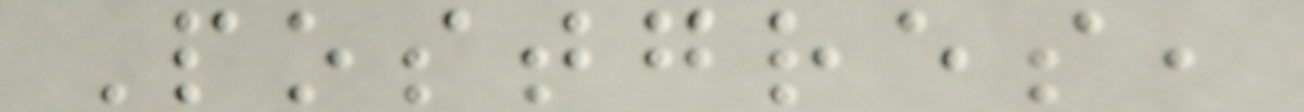Postgres,
